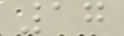17
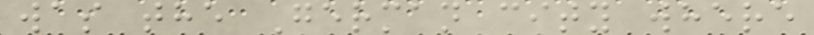was the German city where
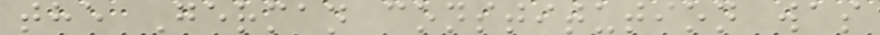the German constitution was
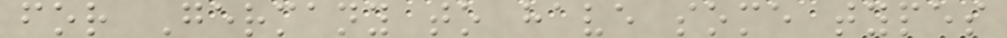for Germany to have some types
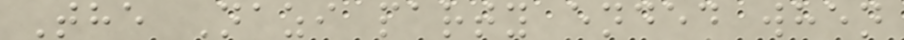The Nazi party ended when
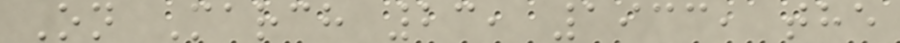On March 23, 1933, the
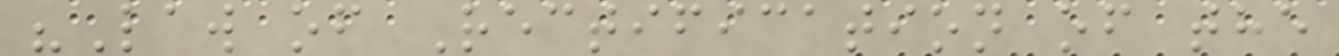"Law of Rectification of the
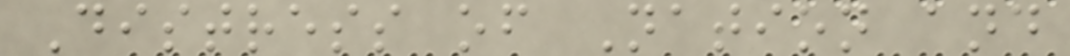Distress of Nation and
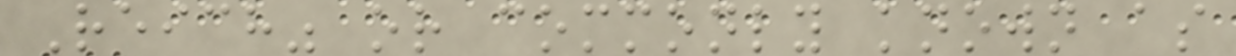Reich" or commonly known as
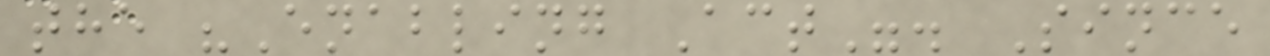the "Enabling Act". Since
